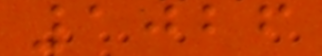1026
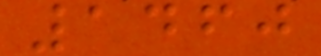1460
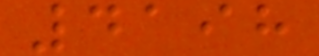4198
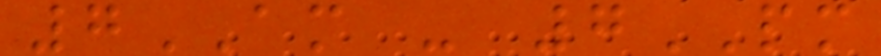7AM - 7PM
